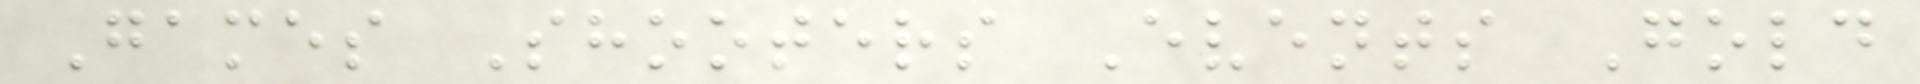Games Shooters Events Gold
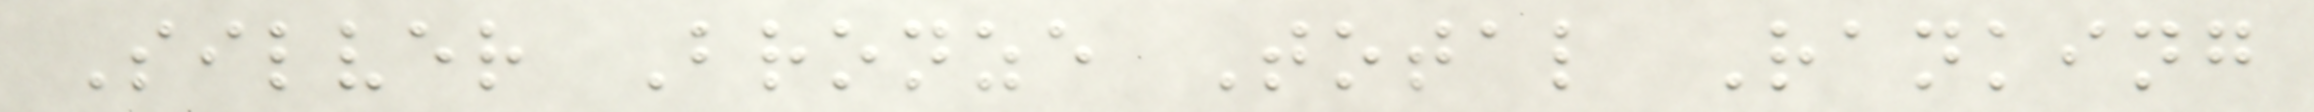Silver Bronze Total Ranking
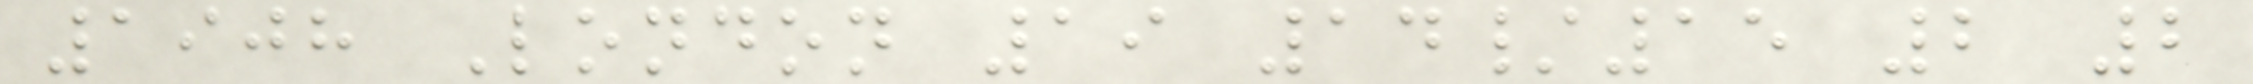1908 London 19 14/15 2 2
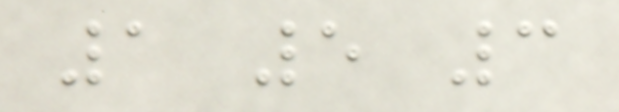1 5 3
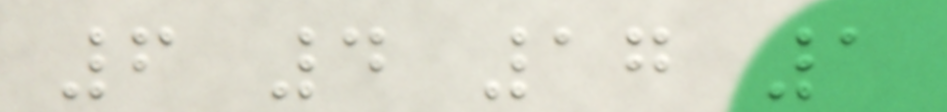6 4 17 1
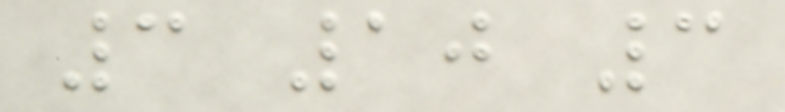3 10 3
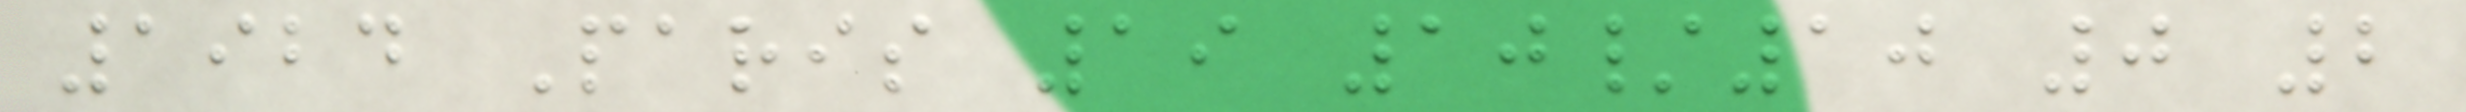1924 Paris 19 10/10 0 2
